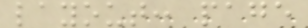layout: page
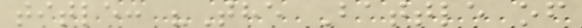title: "The Battle of
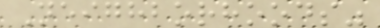Neighborhoods"
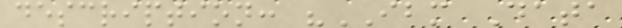description: "IBM Data
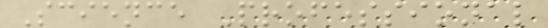Science Professional
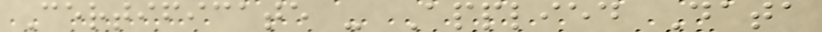Certificate - Applied Data
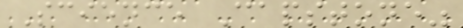Science Capstone"
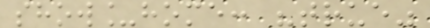show_home: "true"
